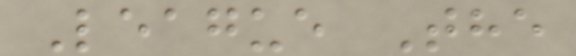League The
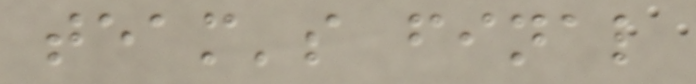team's final
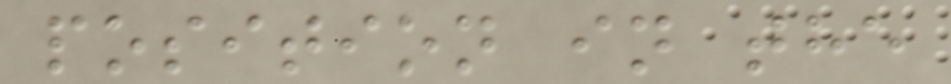position in the
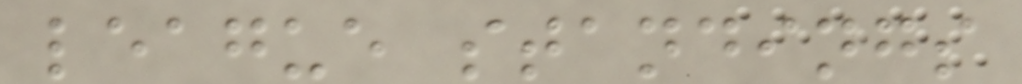league standings
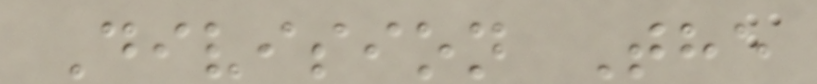Division The
